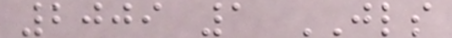2009 1 JLS
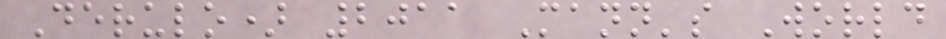Derulo) 2011 Mann's World
